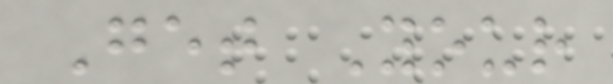Get Your
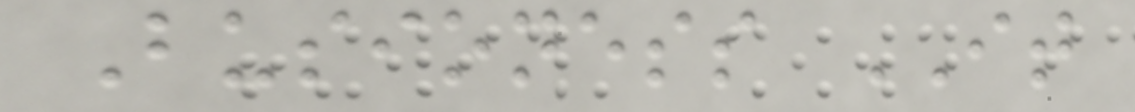Busioness IT
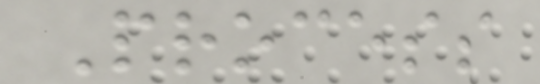Process
